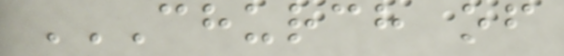CHURCH OF
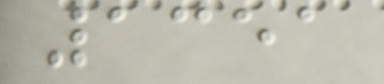1351
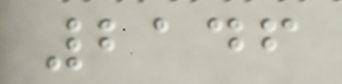2146
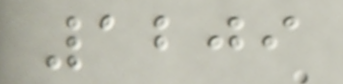1209
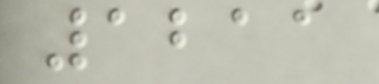1211
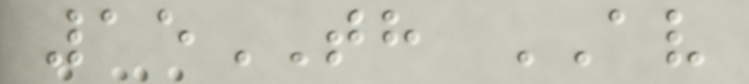15TH AV
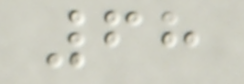68
